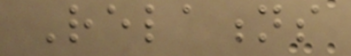Relations
